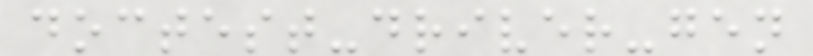doctest-driver-gen
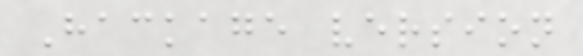Hackage version
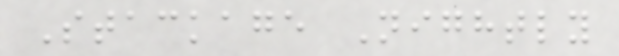Stackage Nightly
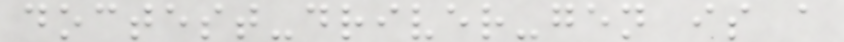doctest-driver-gen is a
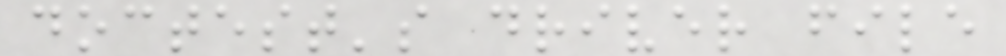doctest's driver file
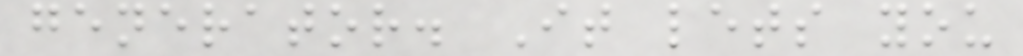generator. It lets you
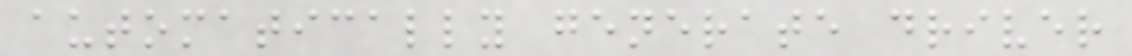automatically generate driver
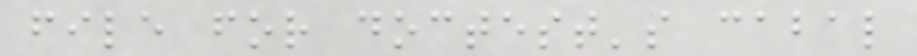file for doctest's cabal
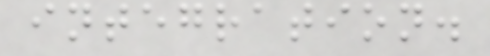integration.
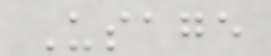Usage
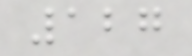127
